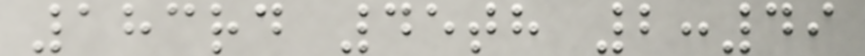183rd 45th 2:49
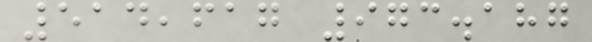514,617 973.187
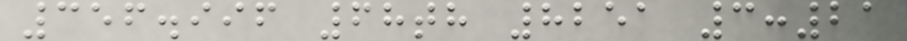356.996 68th 8251 3:21
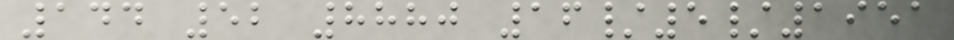144 52 8880 16/5/1951
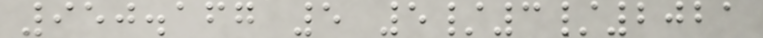950.167 5 5/3/2021
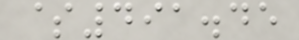$491.45
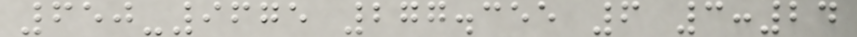650-9675 277.355 6 3:24
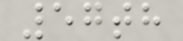57th
